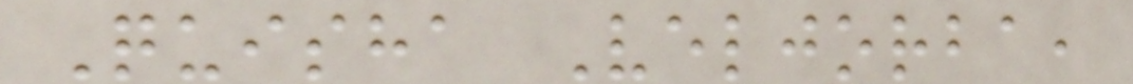Quisha Veljorba,
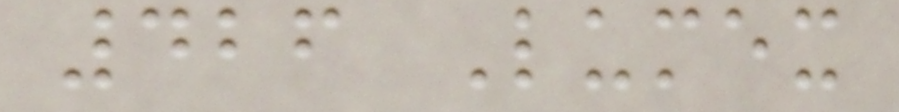426 Lumex
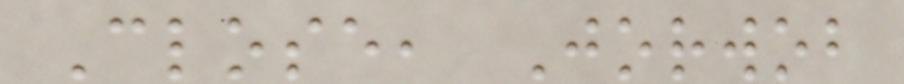Close, Jorwob
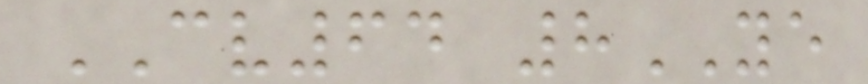CV64 8YE
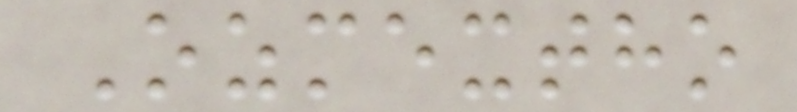Ozmextho
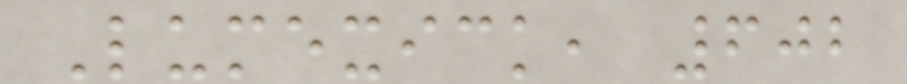Lumexick, 602
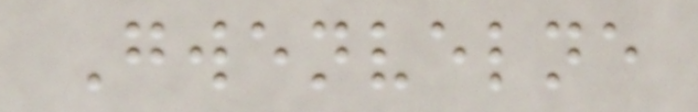Gwenvelne
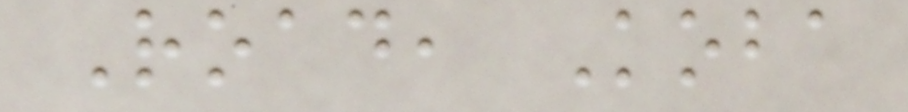Road, Koba
